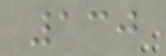130
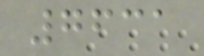7631
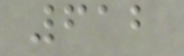612
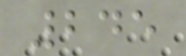245
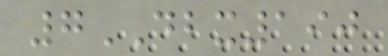7DBX190
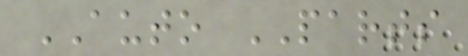AUTO PARTS
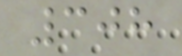308
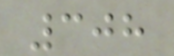308
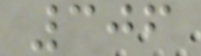306
